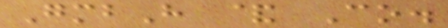GmbH & Co.
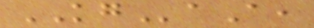KGaA,
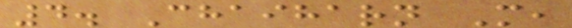4. Chaiharn M,
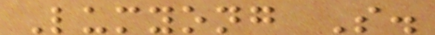Lumyong S.
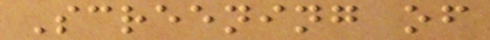Screening of
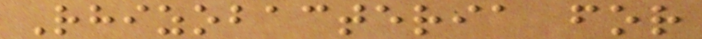Rhizobacteria for
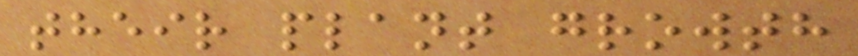their plant growth
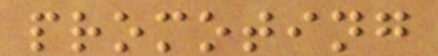promoting
